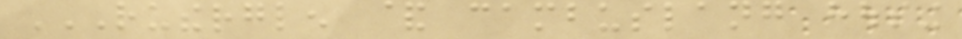RUTHERGLEN & CAMBUSLANG HOUSING
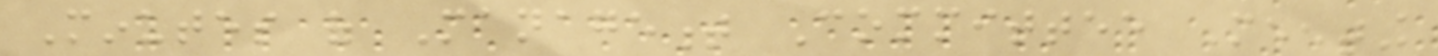Minutes of Management Committee Meeting
